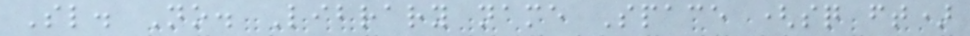Sl. No. Library name Space (sq ft)
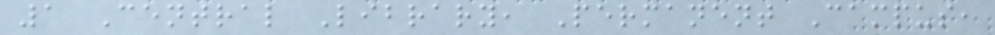1 Central Library, Permanent Campus,
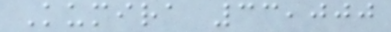Kumira 33,000
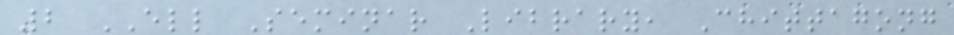2 ELL Seminar Library, Chittagong
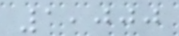1,000
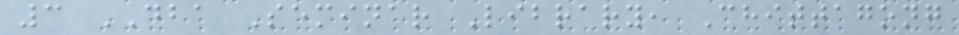3 DBA Seminar Library, Chittagong
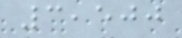3,500
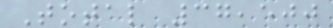Total 37,500
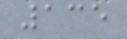135
